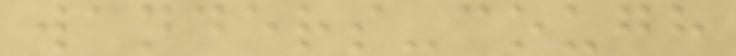wanders-cough
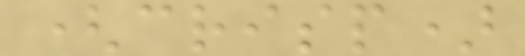(crisp)
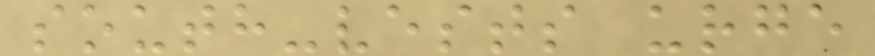south-vests urge
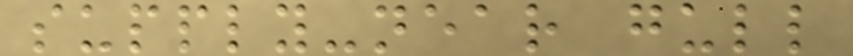supply-near gull
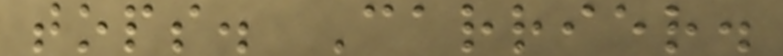tops. Carrier.
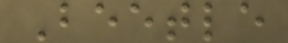Beetle
